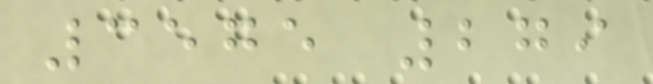3575 279
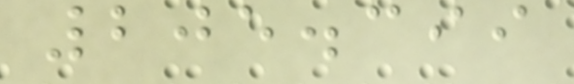205.399
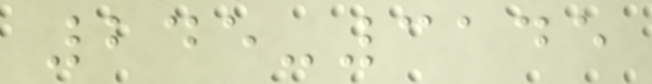245-3145
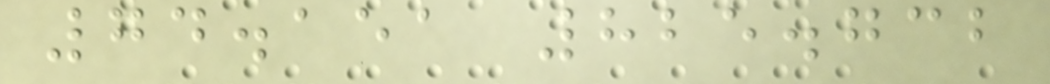74.151 825.732
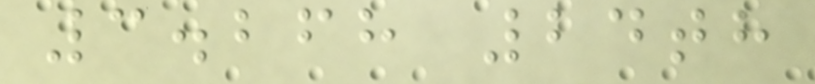3.268 24th
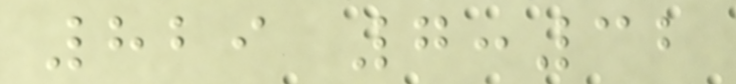829 7:32
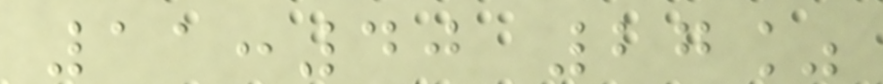11:40 27%
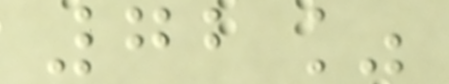72%
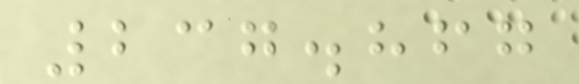237.867
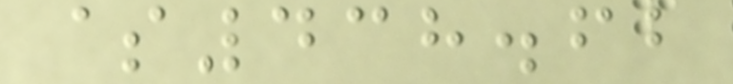$438.62
